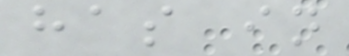has in
